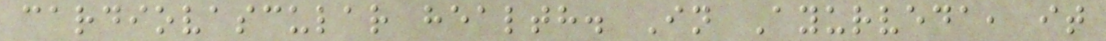cardiovascular health. In Ayurveda, it
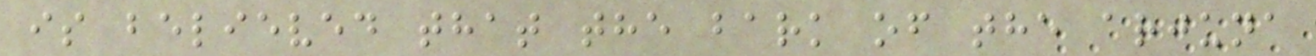is believed that the bark of the arjuna
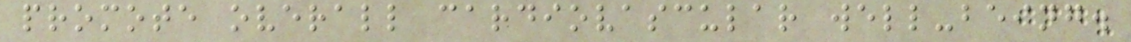promote overall cardiovascular well-being.
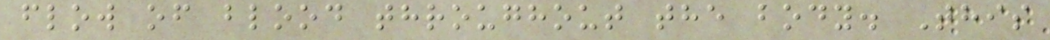flow of blood throughout the body. This
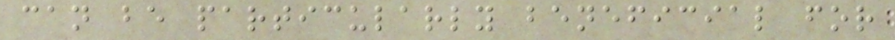can be particularly beneficial for
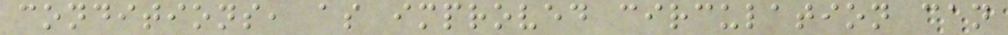conditions, as improved circulation can
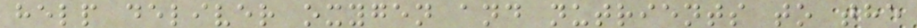help deliver oxygen and nutrients to the
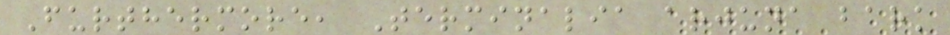Furthermore, Terminalia arjuna bark
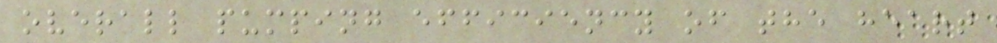overall pumping efficiency of the heart
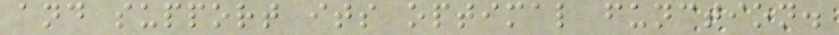and support its optimal function.
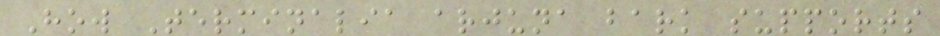How Terminalia arjuna bark supports
